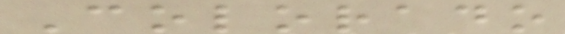Colorado
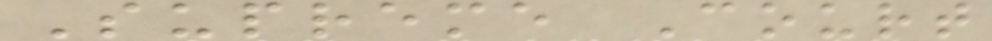Supreme Court
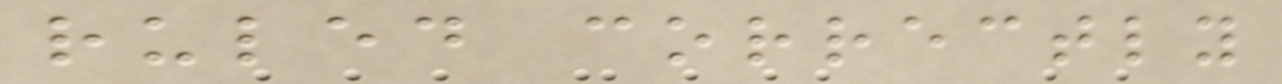ruled correctly
